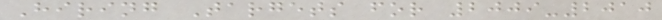Hiring Targets for 2009-2010
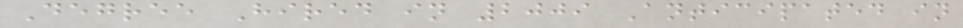Degree Hired in 2009 Anticipated in
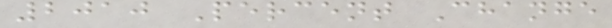2010 Percent Change
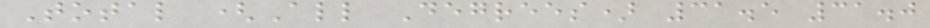Total (All Degrees) 31.5 31.0
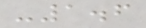-1.6
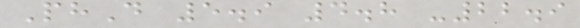PhD 5.9 4.8 -22.9
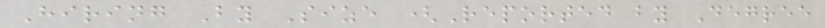Hiring By Size (Reported by Degree
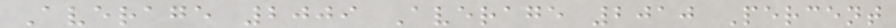Average 2009 Average 2010 Percent
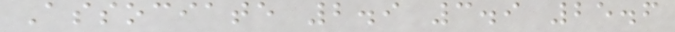Associate 2.9 3.9 25.6
